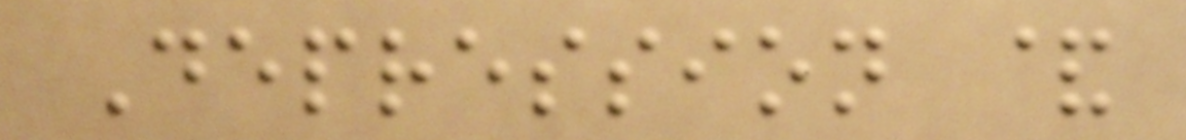Depression &
